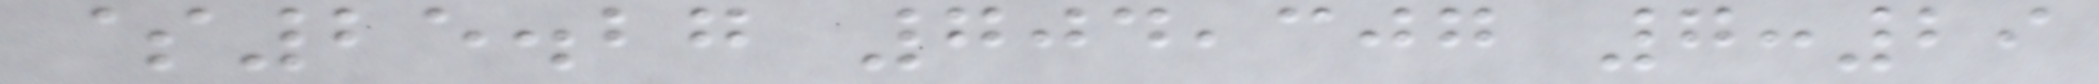$25.27 704,307 7:29
